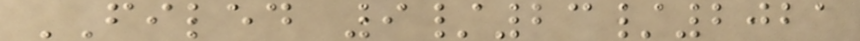FILED 9/23/2021
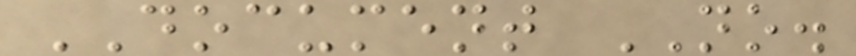DOCUMENT NO.
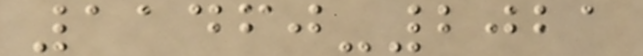11460-2021
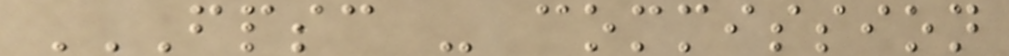FPSC - COMMISSION
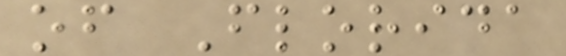of Florida
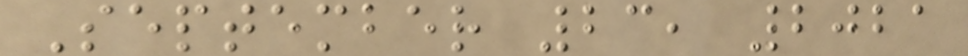September 23, 2021
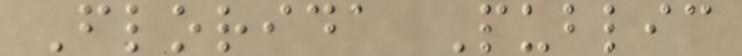Florida Public
